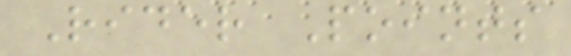Rider Points
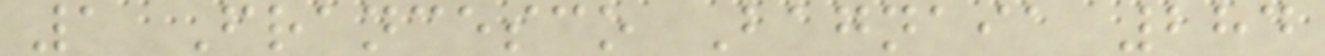1 Francesco Bagnaia 284
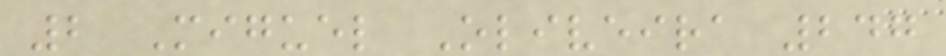2 Miguel Oliveira 247
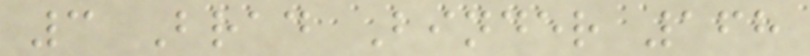3 Brad Binder 168
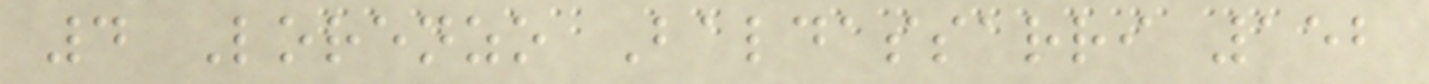4 Lorenzo Baldassarri 152
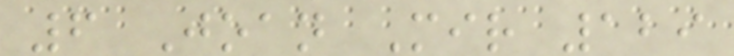6 Joan Mir 129
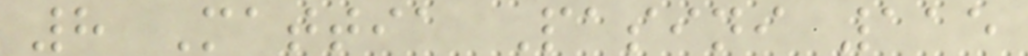8 Mattia Pasini 115
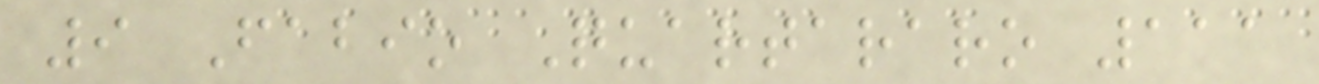9 Fabio Quartararo 111
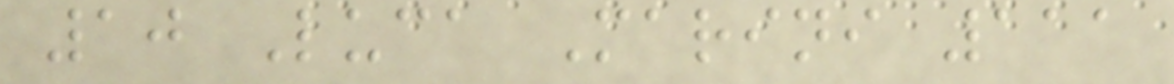10 Luca Marini 111
